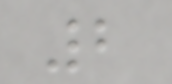2
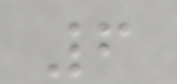6
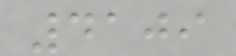4109
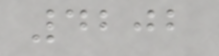4202
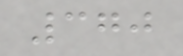370
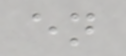en
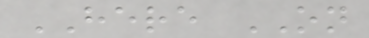HERE ON
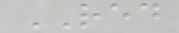RED
